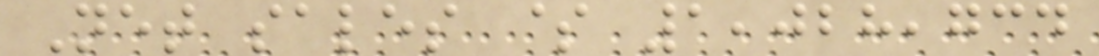Net sales $ 1,028,734
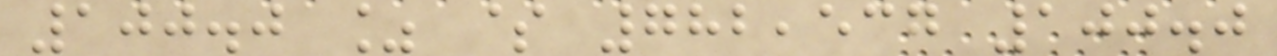100.0 % $ 782,537 100.0
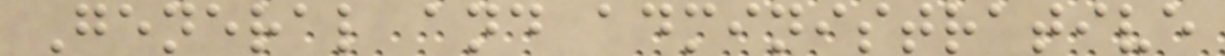General and administrative
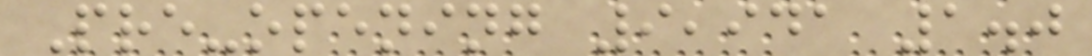Pre-opening 9,941 1.0
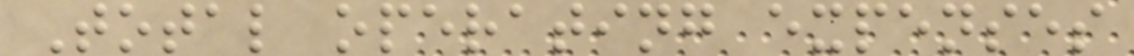Total operating expenses
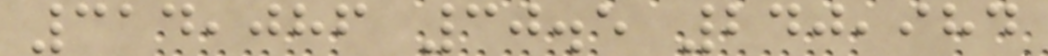314,086 30.5 240,984
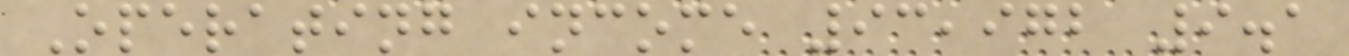Operating income 93,972 9.1
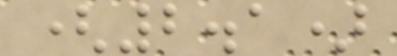(2.1)
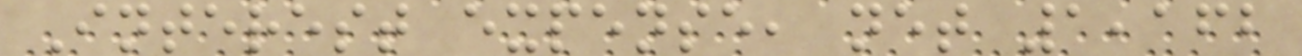Interest expense, net 1,162
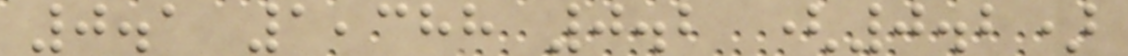0.1 1,388 0.2 (0.2)
